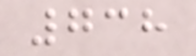738
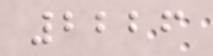2226
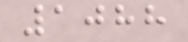1088
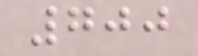700
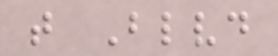t Blvd
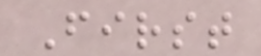First
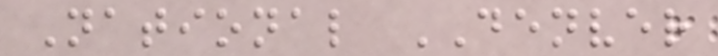National DENVER
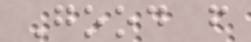Good f
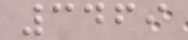3469
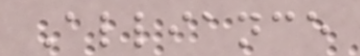Alliance
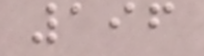196
